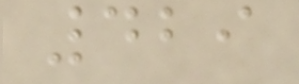429
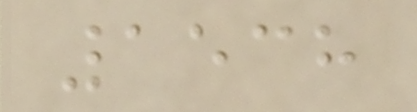1538
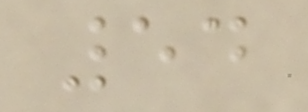54
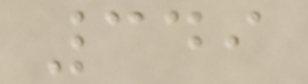349
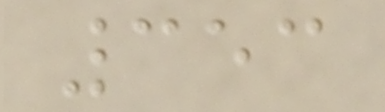353
